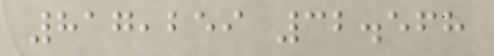817,259 32.568
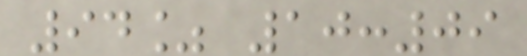94% 10:09
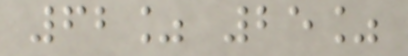62% 25%
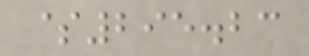$295.23
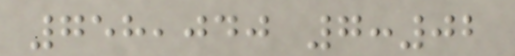758,040 7:02
